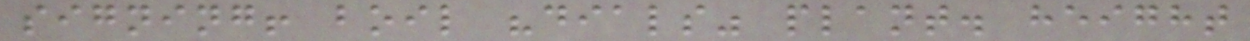signing! boil "dials" plant. height
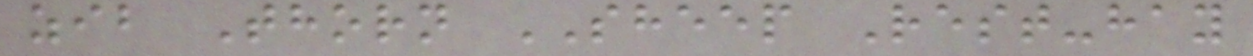zib Thorn SHEEP Rest-hay
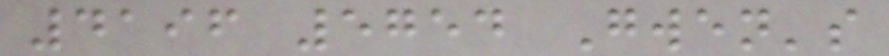4196 5754 Gwen's
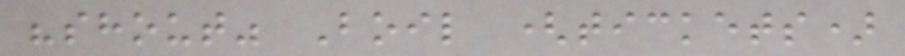"shout" Boil (tickets)
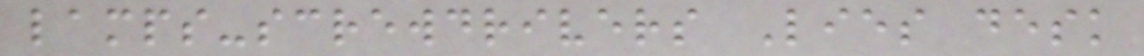lamps-screwdrivers Lies desk
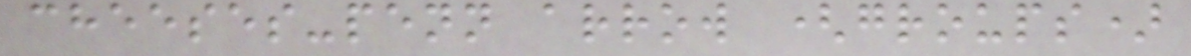cheeses-penn arrow (groups)
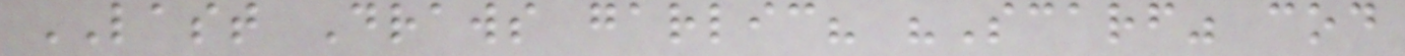LAST Draws garlic? "Scarf" cod
